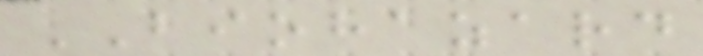BIOHAZARD
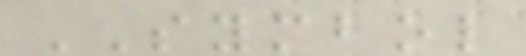SYMBOL
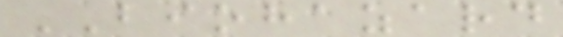BIOHAZARD
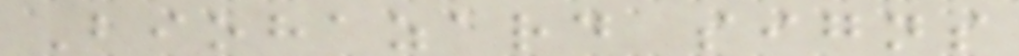Biohazard signs
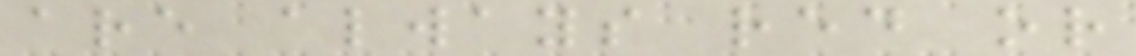are always red or
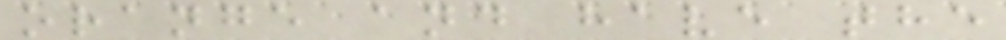orange and have the
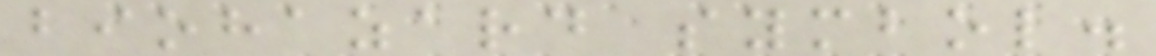biohazard symbol.
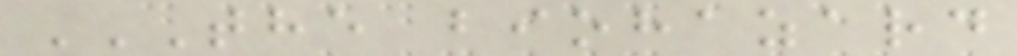THE BIOHAZARD
